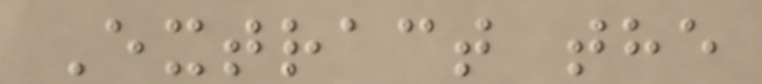Extract the
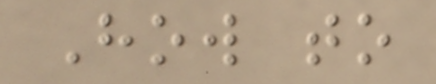How to
